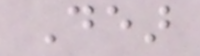Dear
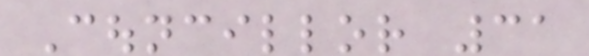Councillor 31
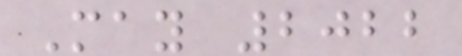May 2022
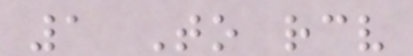1 To receive
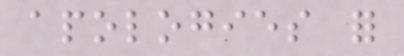apologies for
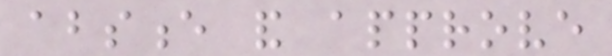absence and approve
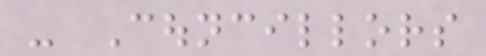- Councillors
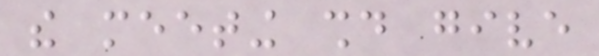the meeting should give
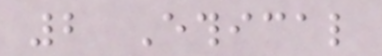2 Ethical
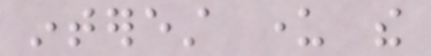interest under the
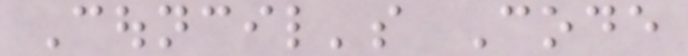Council's Code
